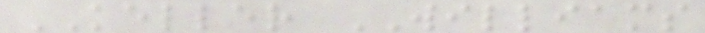KELLER WILLIAMS
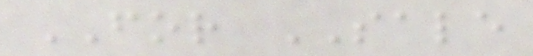FOR SALE
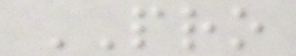PRO
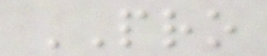PRO
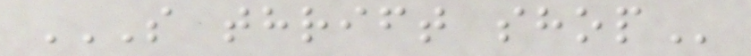S THRIFT SHOP
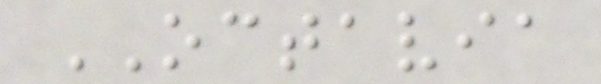OCTAVIA
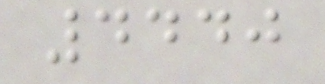4440
